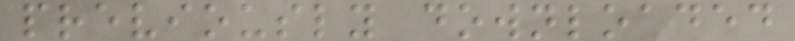previously downloaded
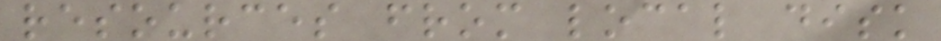resources from local disk
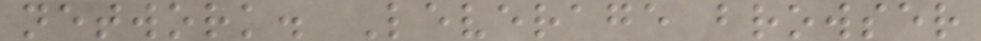network. Leverage browser
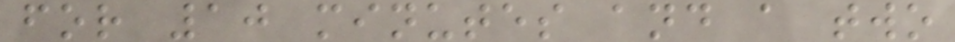for 10 minutes and a two
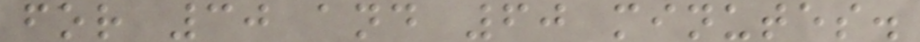for 30 and 60 minutes.
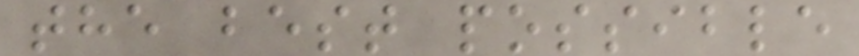the best possible
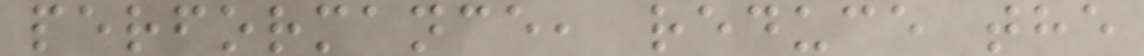performance, reduce the
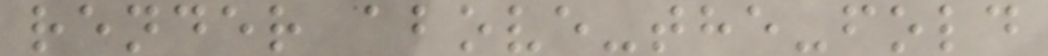render above-the-fold
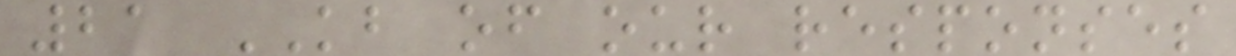21 KB of our responses
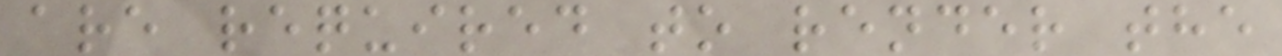are required to render the
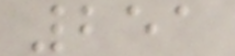251
